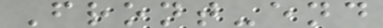Front-end
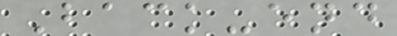Back-end
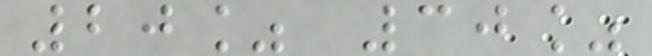20% 30%
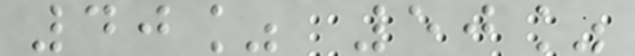40% 50%
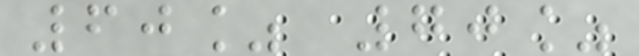60% 70%
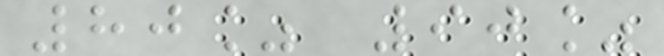80% 90%
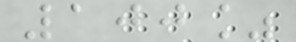100%
